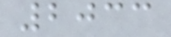2033
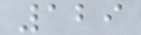129
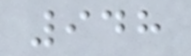948
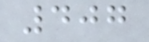407
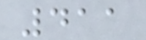411
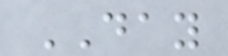DAY
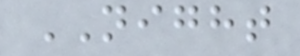NIGHT
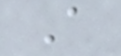A
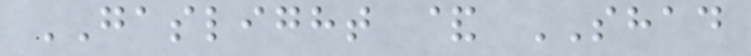GASLIGHT & SHAD
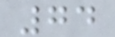74
